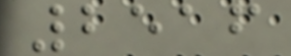2516
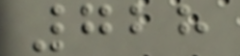728
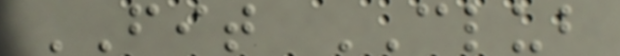FIT CLUB
